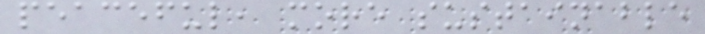peaceful, more sustainable
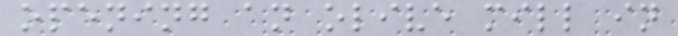opening an olive mill in
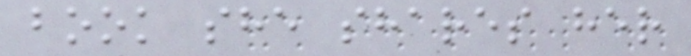book she shares her
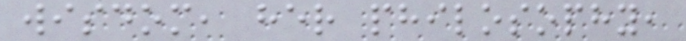wisdom, her philosophy,
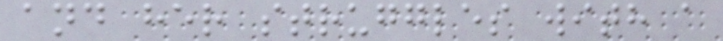and her struggles with a
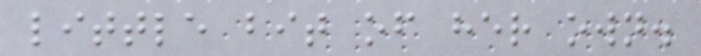little bit of her own.
